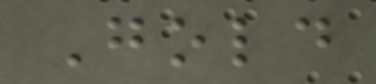Gold
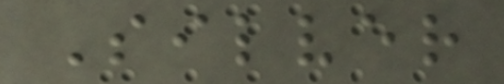Silver
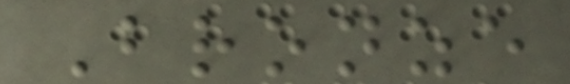Bronze
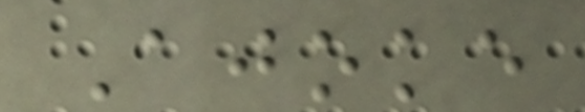Ajoke
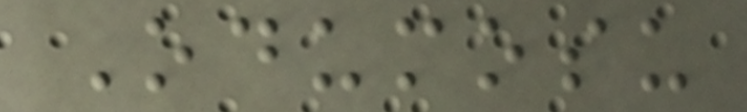Odumosu
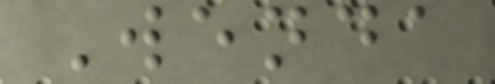Wenda
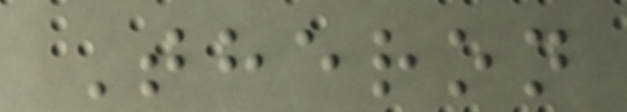Theron
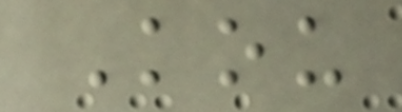Kou
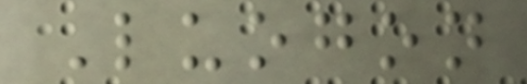Luogon
